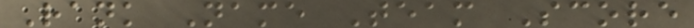Rank Name Team Score
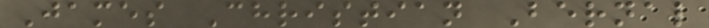James Christian Bernal
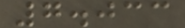7.033
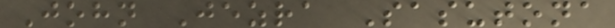John Jezra Sasutona
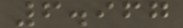6.967
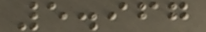5.967
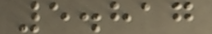5.817
